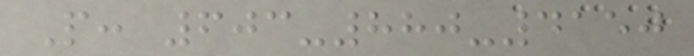P: 603-880-4150
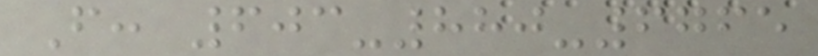F: 603-880-6765
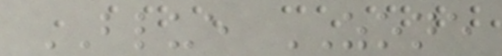BLUE ZONE
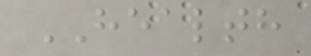HEALTH
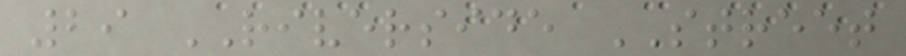29 RIVERSIDE STREET
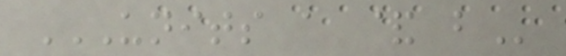UNITS A & B
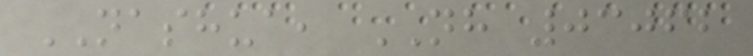NASHUA, NH 03062
